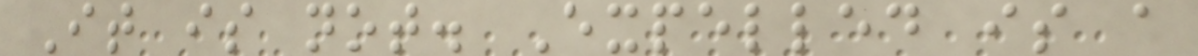It is not. Expelled is a
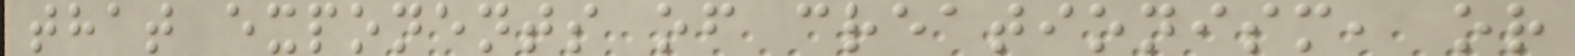that exponents of creationism, or
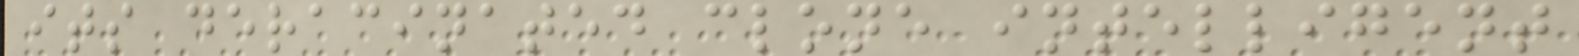its deracinated clone intelligent
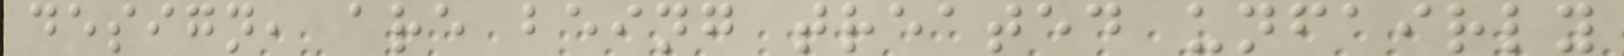design, are being treated unfairly
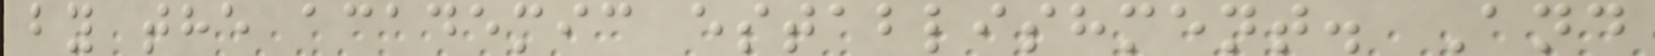by the academic establishment. And
